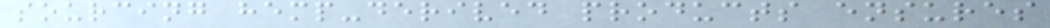sourcing hemp-derived products ensures
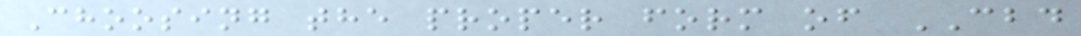Choosing the proper form of CBD
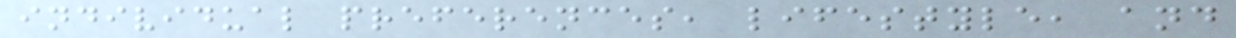individual preferences, lifestyle, and
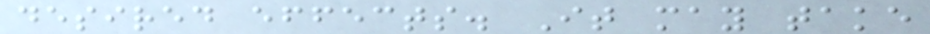desired effects. It may take
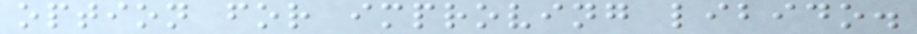option for improving libido.
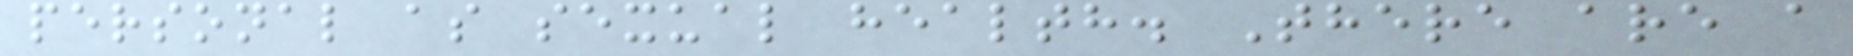personal as sexual health. There are a
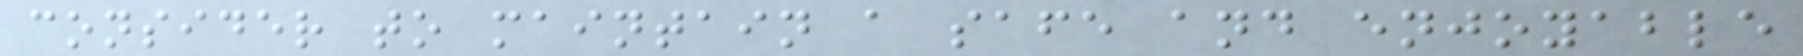consider to maintain a safe and enjoyable
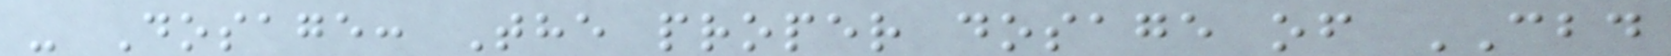- Dosage: The proper dosage of CBD
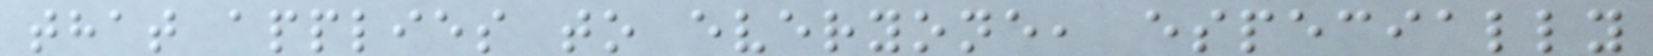that applies to everyone, especially
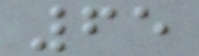65
